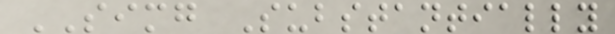SIMG Substantially
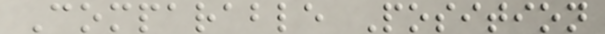Comparable Position
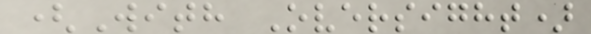(With Oversight)
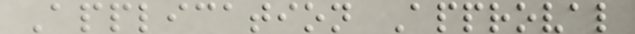Application Approval
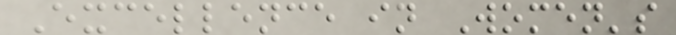Excellence in Women's
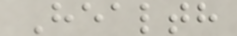Health
